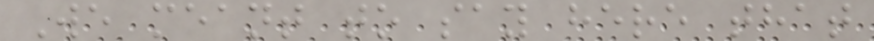We meant to say here that
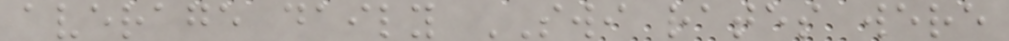average daily SWI rates were
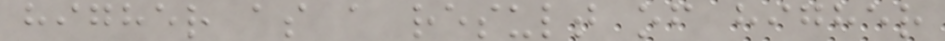higher as a result of higher
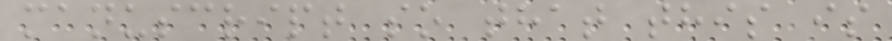manuscript so that this is
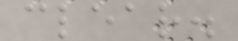clear.
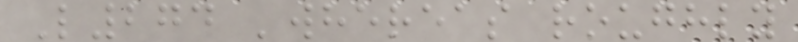L274 'whereas roughly
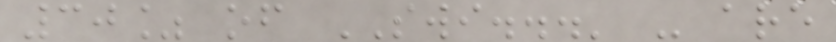30% of SWI...' - are
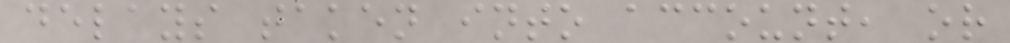delays taken into account, or
